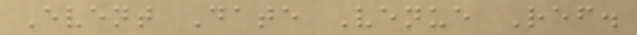Event Date Venue Ref.
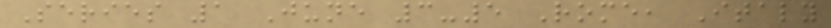Series 1 June 3-5 Rome, Italy
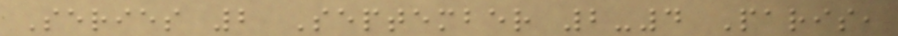Series 2 September 2-4 Paris,
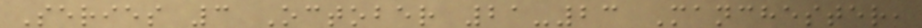Series 3 October 21-23 Manchester,
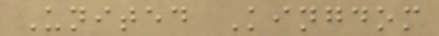United Kingdom
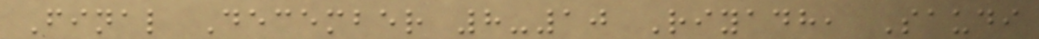Final December 8-10 Riyadh, Saudi
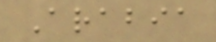Arabia
